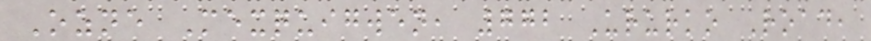Ozne Mexquigwen, 772 Ururko Road,
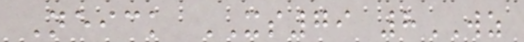Neick XS79 8WZ
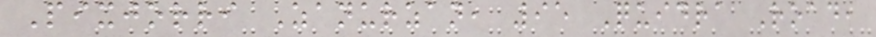Pixjorri Zanurzan, 95 Quidra Road,
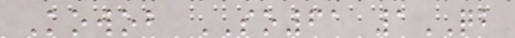Kowob SO61 1QB
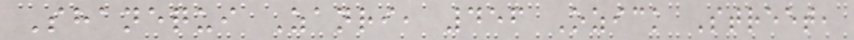Shanequi Zanri, 456 Ozick Street,
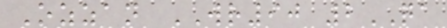Ozzan WR90 2QA
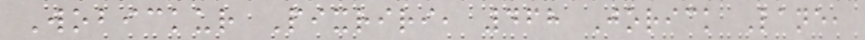Wobickur Pixriri, 468 Jorick Lane,
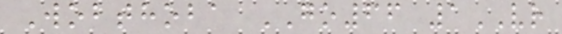Wobthoba GO66 1VR
